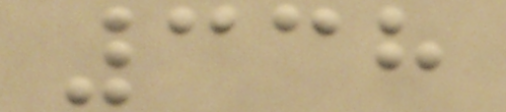338
